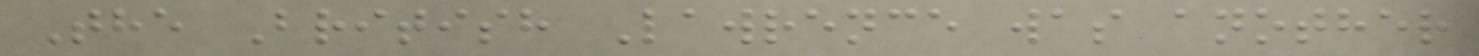The British Lawrence was another
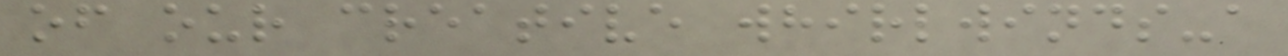of our creative whirlwinds-a
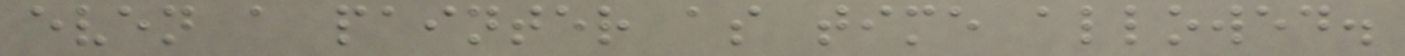even a painter as time allowed.
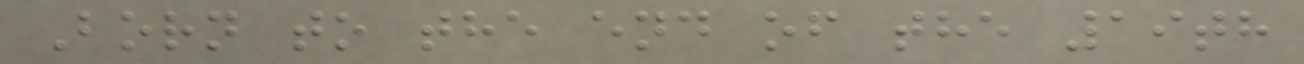Born to the end of the 19th
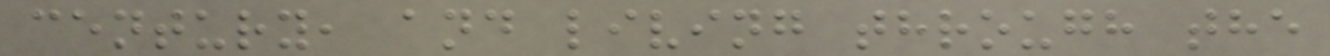century, and living through the
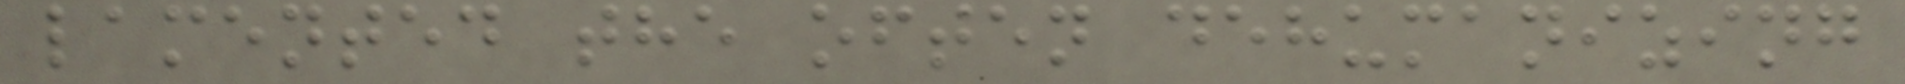lamented the often dehumanizing
